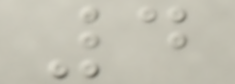4
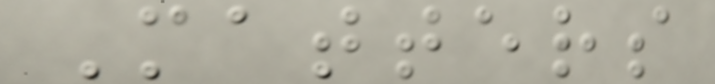Matters
